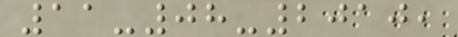11-08-2010,
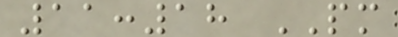11:18 PM
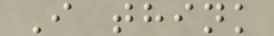I think
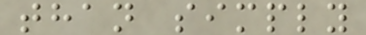than simply
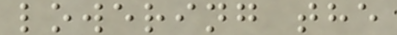lowering the
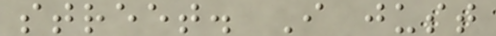street. I just
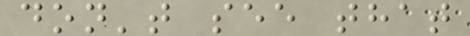don't see that
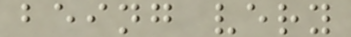being very
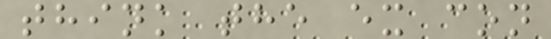think the ex con
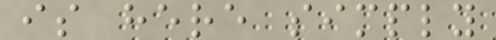is here simply
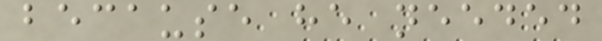because he needed
